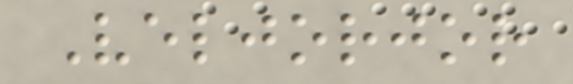Veljorjor
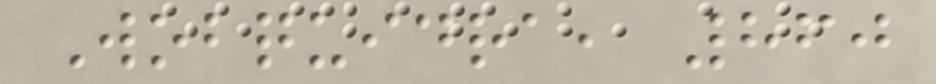Wobquidra, 860
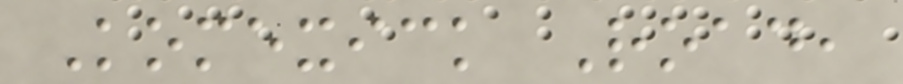Komexick Road,
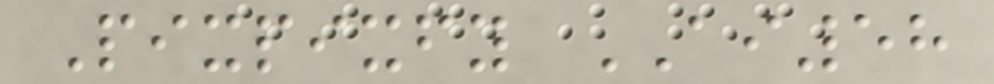Pixpixfy AI58
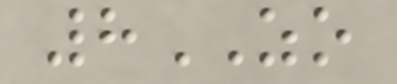8ZO
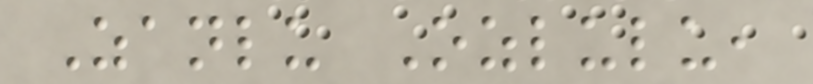Zanlu Ozlulu,
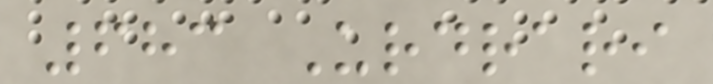683 Urdrari
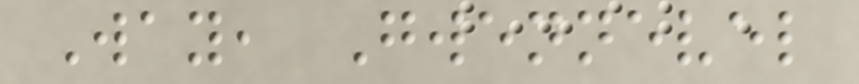Way, Gwennevel
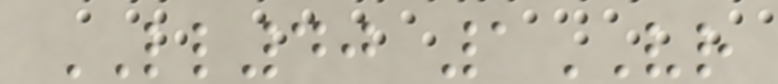LL40 1VR
